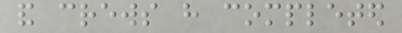and crews have completed
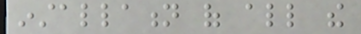installation of all the
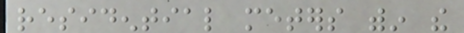residential meters within the
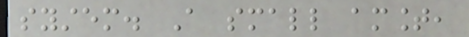system. A small amount,
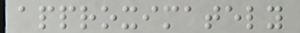approximately
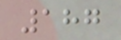187
